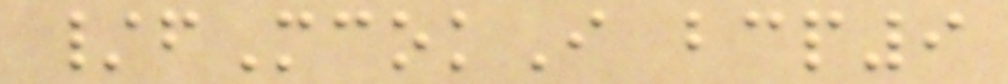/fMcokI bcp9
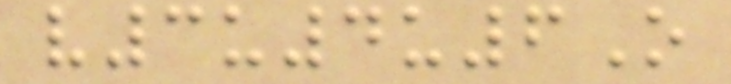v3u4u6O
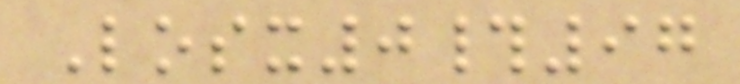Losx0#97
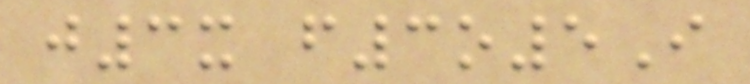j3x f3o5I
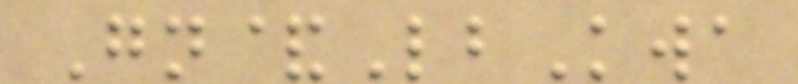Gn&LbKwa
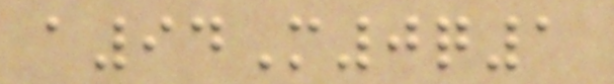a94M0q1
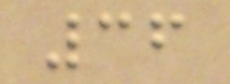36
